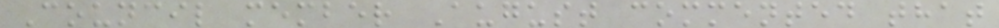Council member August commented that
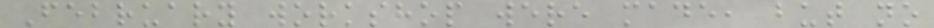February workshop were made, but no
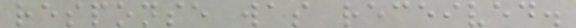response was received.
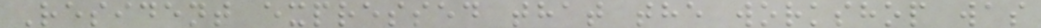Resident expressed that the workshop was
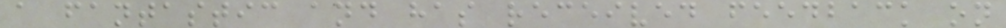a fantastic and has received feedback on
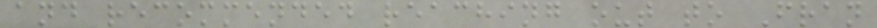and recommended reaching out to Fran
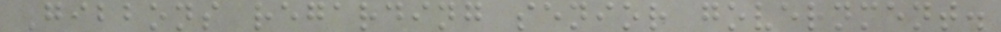Gibbons regarding senior government.
